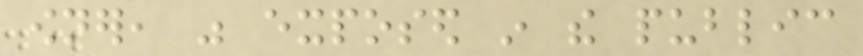owner, was exposed in the public
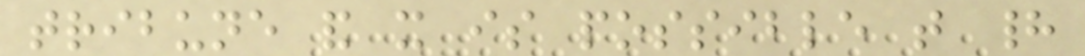tribune and it is possible that had
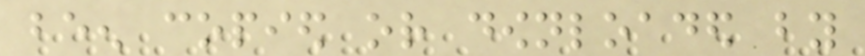been copied or downloaded by
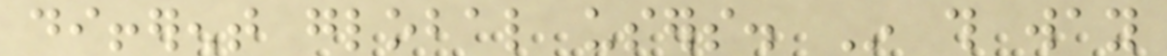different global users. In this way
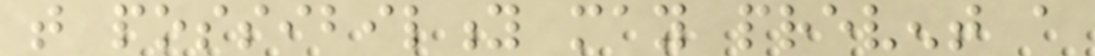that possibility may prevent a
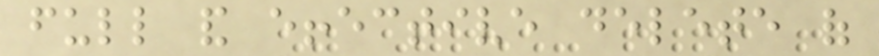full and effective delete of
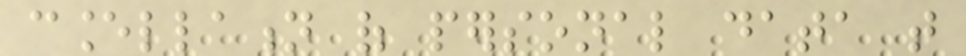cancellation of personal data that
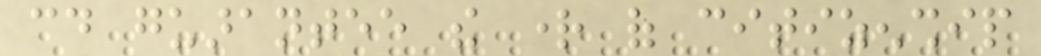could guarantee the right of citizenship
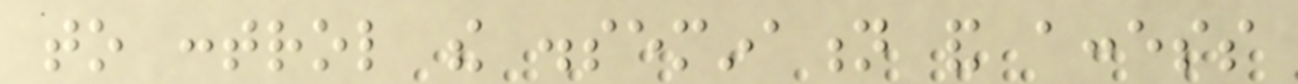to control the dissemination and access
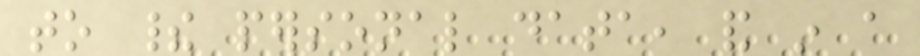to their personal data, and in a
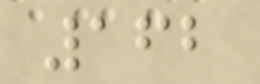162
